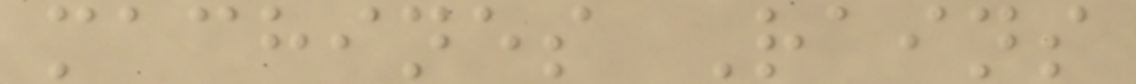machines Rains
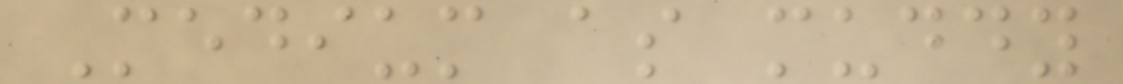Medium as muddy
